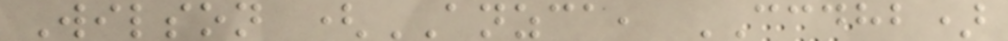Wilson (ANZCA, CCDHB)
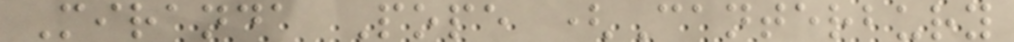Miranda Pope (Canterbury
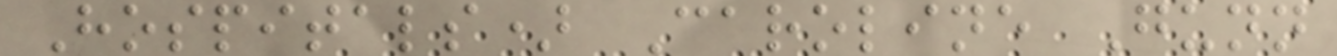Hospitals) Caroline Gunn
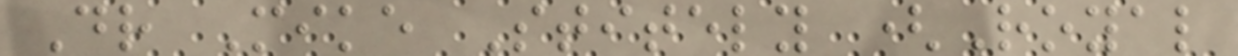Dr Mike Stitely (Royal
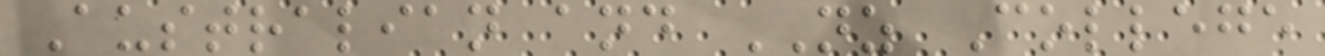Australian and NZ College
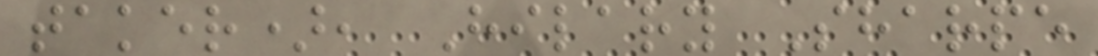taker), Hilary Sharpe
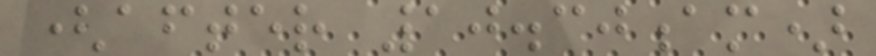(after 10.30am)
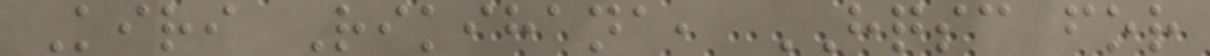Kiri Rikihana, HQSC for
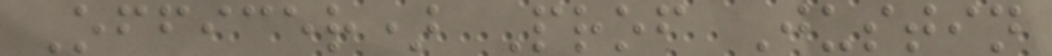Officer) Prof Justin
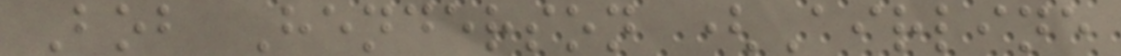Bob Henderson (Airline
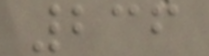236
